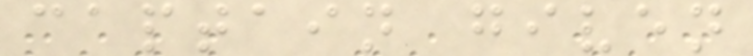captain given
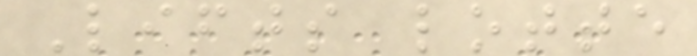Lifts lotte
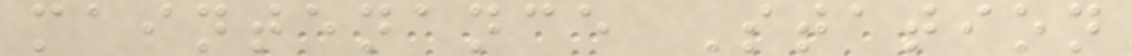maintenance Station
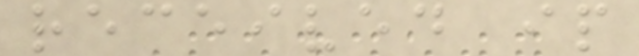received ip
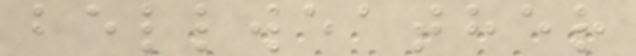bellweather
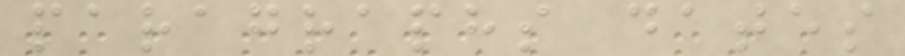paragraphs dates
